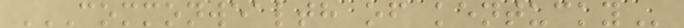COMMONWEALTH OF KENTUCKY
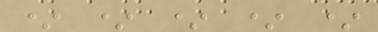* * * * *
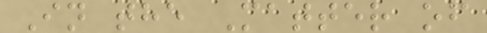In the Matter of
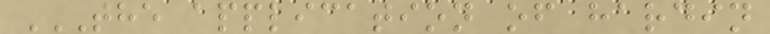THE APPLICATION OF HARDIN
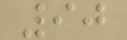90
